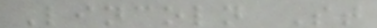Lincoln St
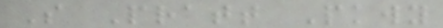S Pratt Pkwy
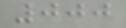000
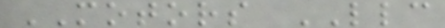MOTORS LLC
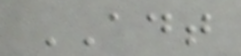ADT
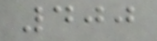400
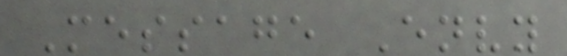Message Envy
